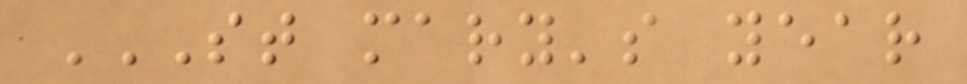ST MARY'S YEAR
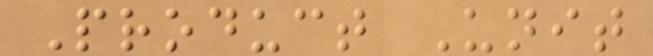Product Unit
